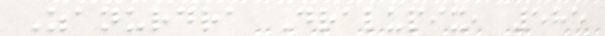Zanurdra Dralupix, 585
